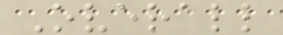Overall
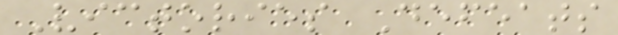Victories Defeats
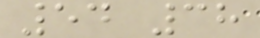54 38
